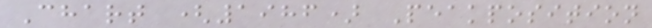Chart (1986) Peakposition
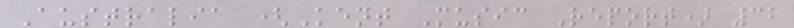Australia (Kent Music Report) 32
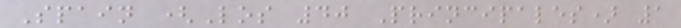Spain (Los 40 Principales) 1
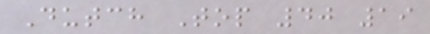Dutch Top 40 19
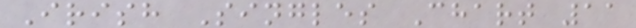Irish Singles Chart 11
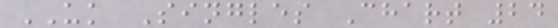UK Singles Chart 24
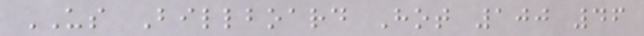US Billboard Hot 100 46
